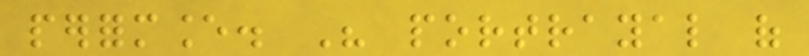performance. His portrayal of
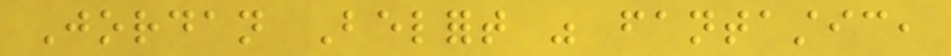Jordan Belfort was fantastic,
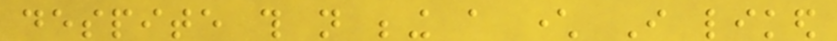despite this not being a character I liked
